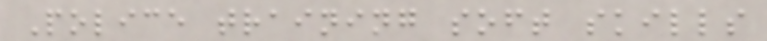Police training soft skills
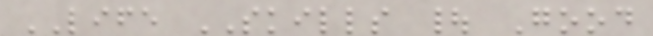LIFE SKILLS | Good
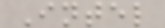Intel
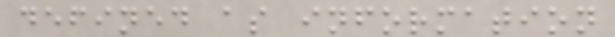defined as information
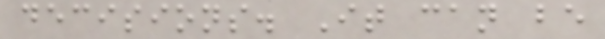decisions. It can be
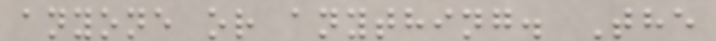anyone or anything. The
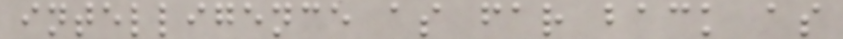intelligence as far back as
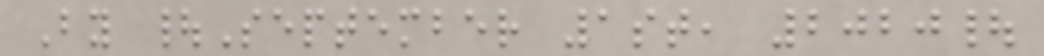By |September 1st, 2020|
